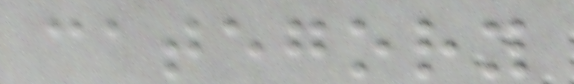category
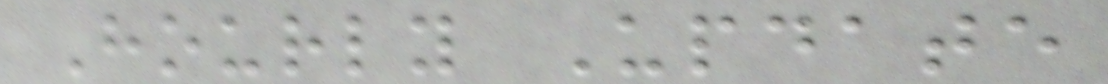Hourly Update
